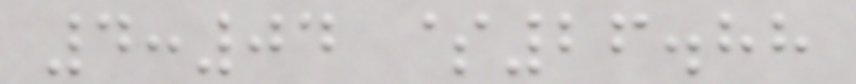4:04 $26.88
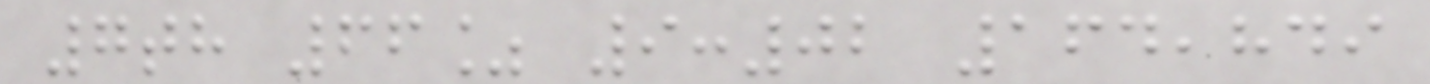7th 66% 9:02 164,849
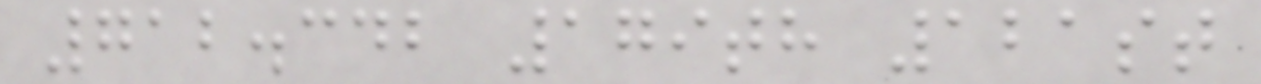712.342 179th 121st
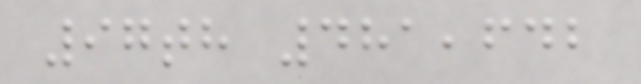97th 481,642
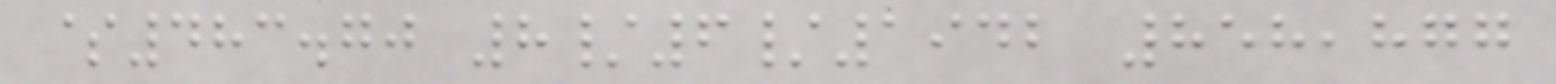$483.70 8/6/1942 858,877
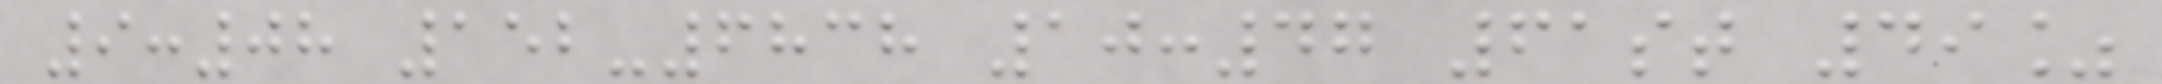9:08 152-6838 10:47 61st 49%
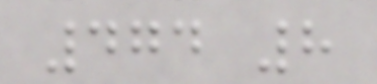474 8
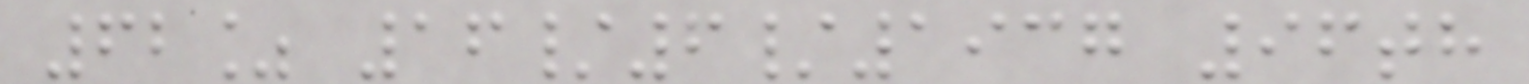62% 16/6/1937 96th
